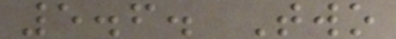5.6. Two
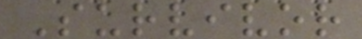Survivor
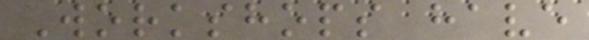Workshops have
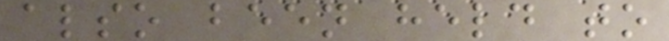also been held to
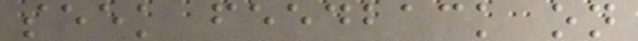seek feedback on
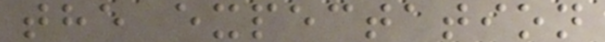the expectation
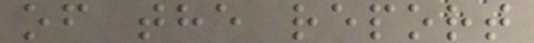of the report
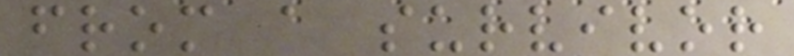from a survivor
